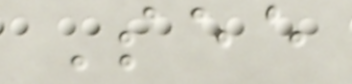See
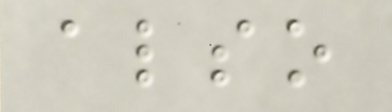also
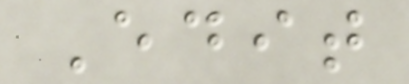Edit
